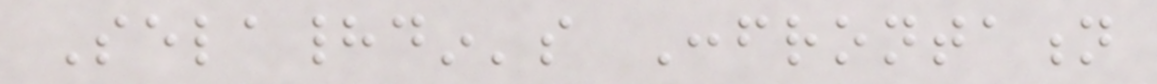Selahaddin's Confrontation
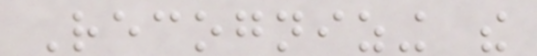Recognizing the
